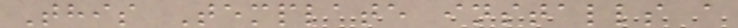This Template installs a
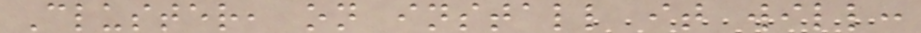Cluster, on install it will:
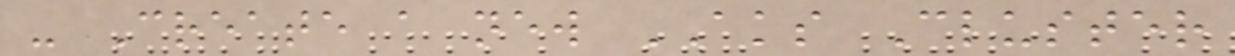- Create a new AKS Cluster
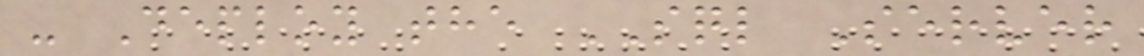- Deploy the SQL Server
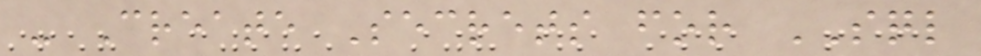- Create Secrets for SQL
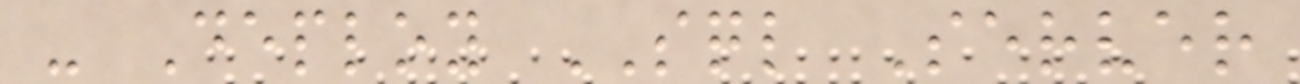- Deploy SQL Server
